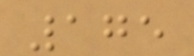175
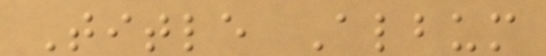Title Album
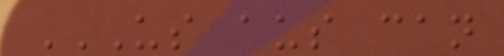US AUS CAN
